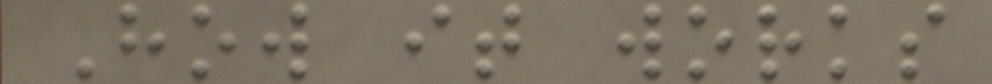How it works
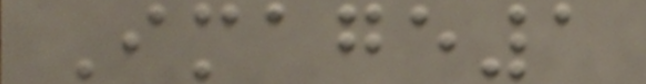Image1
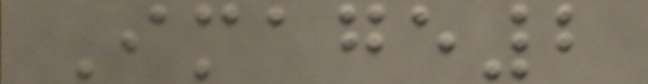Image2
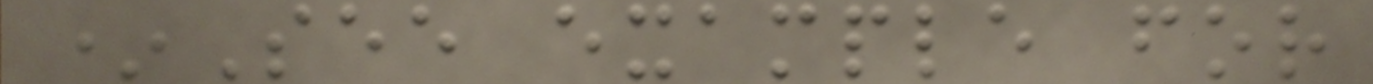*See example for
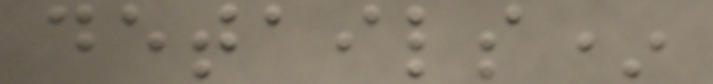details*
